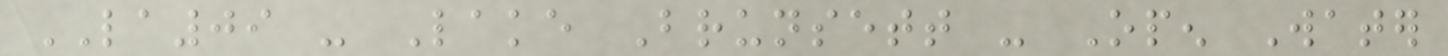LA09 - Lake Brunsett - Open Water
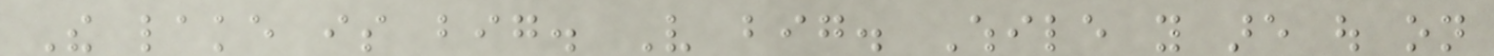The lake is big. Very big. While you are out on
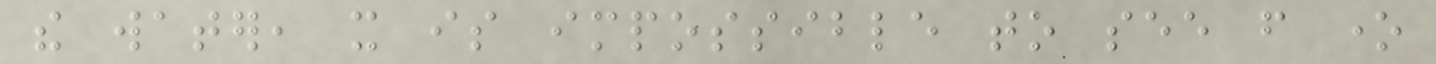the water, it is impossible to see from one
